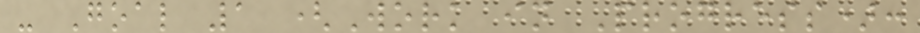- Goal 1 (Work in Progress):
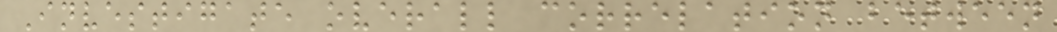Investigate overall correlation between
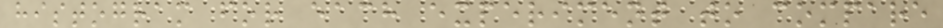histogram for each experiment to compare
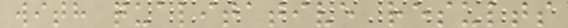with qualitative results
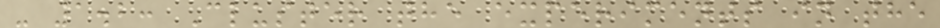- 1.2: Cluster the experiments in the
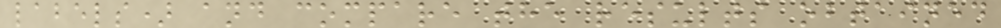labels) and compare the results obtained
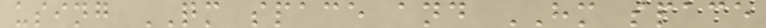using QM space and HM space
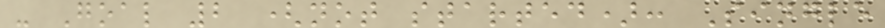- Goal 2 (not started): Single
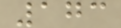173
